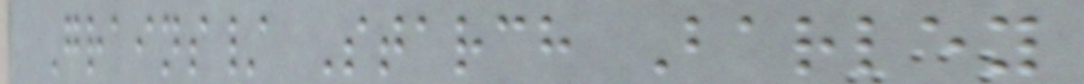Grains/ Starch Barley
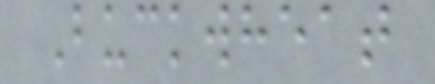Buckwheat
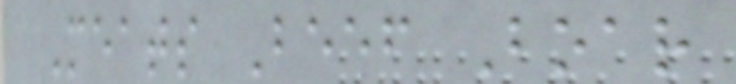Meats Beef Boar
